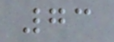73
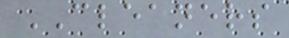CLEANERS
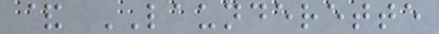& LAUNDERETTE
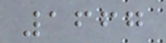1667
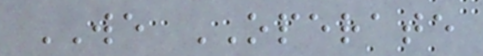WE OPERATE
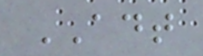ADT
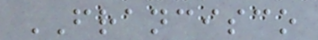FRANCISCO
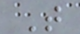T
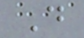D
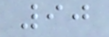90
